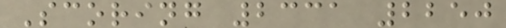Scoring 2331 2250
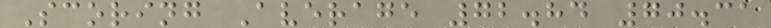Scoring Average 72.84 70.31
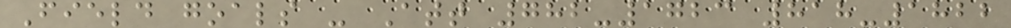Field goals - Att 782-1723 818-1822
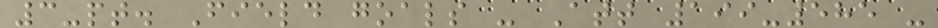3-pt. Field goals - Att 199-585 -
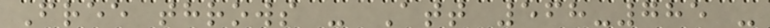Free throws - Att 568-785 -
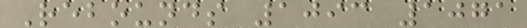Rebounds 1093 1071
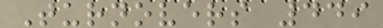Turnovers 449
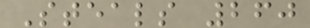Steals 260
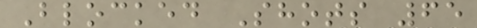Blocked Shots 65
